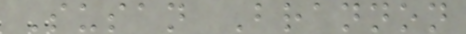Susan Brannon
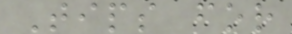Tips for
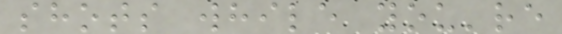shots while you're
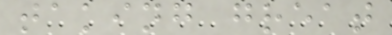taking great
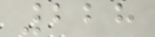228
